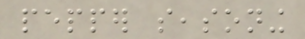pepper seasoning
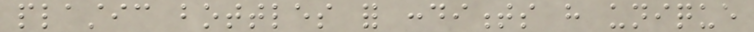plastic bottles for condiments have unique
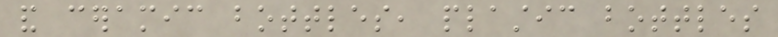and ceramic bottles, plastic bottles
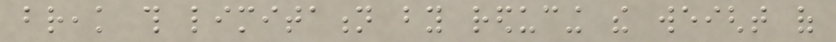break this limitation by reducing the weight of
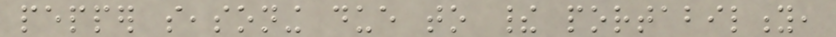pepper seasoning due to their portability,
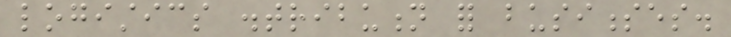logistics distribution for businesses.
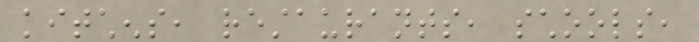kitchens, restaurants, schools,
